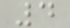4
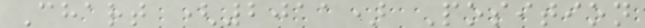Chart (2011) Position
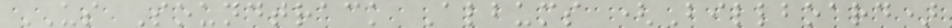US Soundtrack Albums (Billboard)
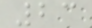23
